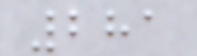281
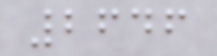2646
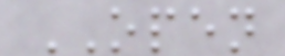OPEN
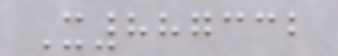X887332
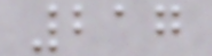217
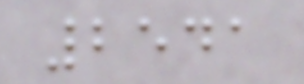2541
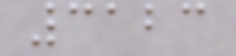3123
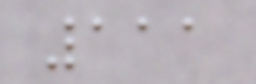111
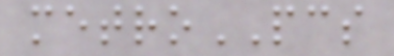metroPCS
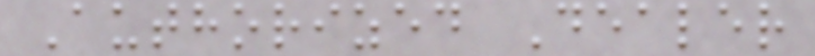Authorized Dealer
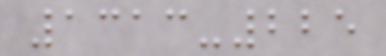1313-225
